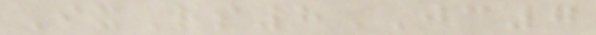IxRs8JC7
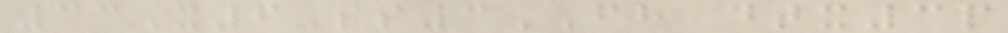33X6Ss3FH dtx3p
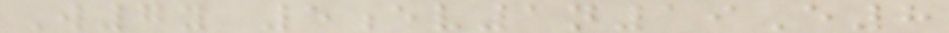W7y 5ev1n19E8
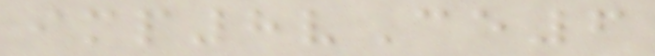imp8vCe6
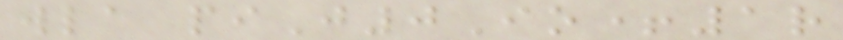wla piJ0Io+1r
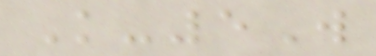K-5W
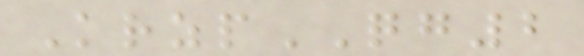KrzpQG2
